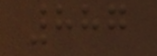887
